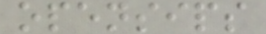opensips
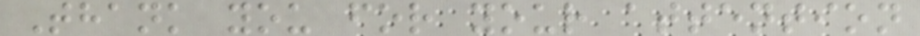Thank you for your attention
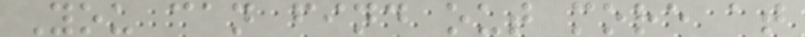You can find out more at
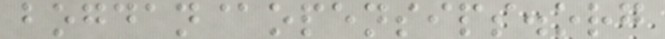bogdan@opensips.org
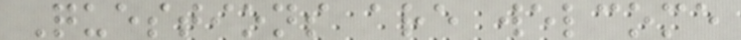Questions are welcome
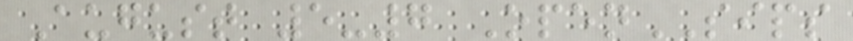August 5-7 OpenSIPS
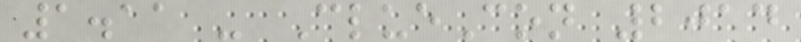1.11 - ClueCon 2014
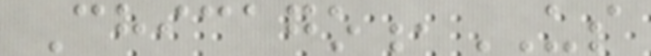Chicago,US
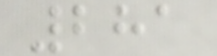281
